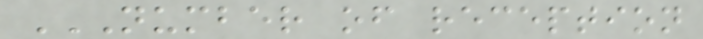NUMBER OF RECEPTION
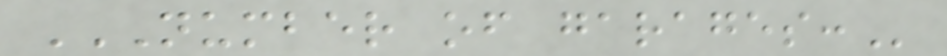NUMBER OF GARAGES:
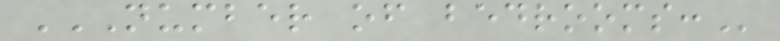NUMBER OF BEDROOMS:
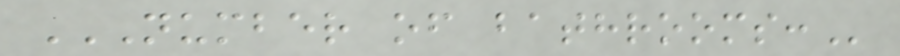NUMBER OF BATHROOMS:
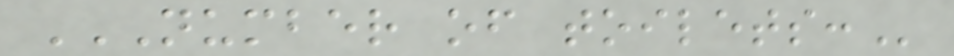NUMBER OF TOILETS:
